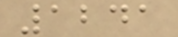1241
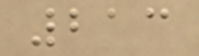213
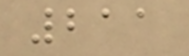211
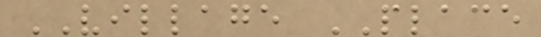VILLAGE PLACE
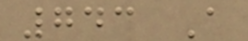743 A
